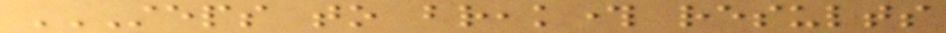STEPS TO BREAKTHROUGH RESULTS
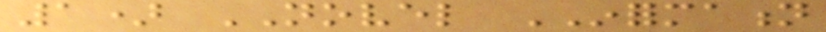1) NOVEL INFORMATION
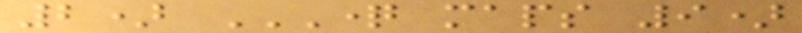2) QUESTION MAPS 9)
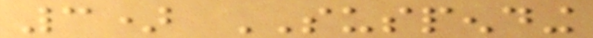3) SUSPENDING
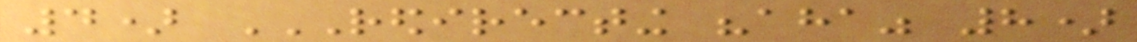4) REDIRECTING "AHA" 8)
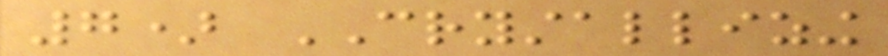7) CRYSTALLIZING
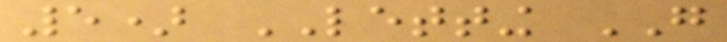5) LETTING GO
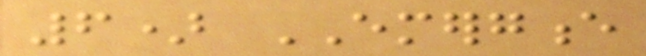6) EMERGENCE
